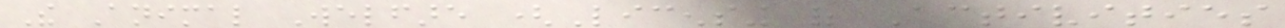The Animal Welfare (Licensing of Activities
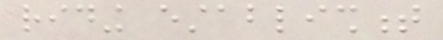riding establishment
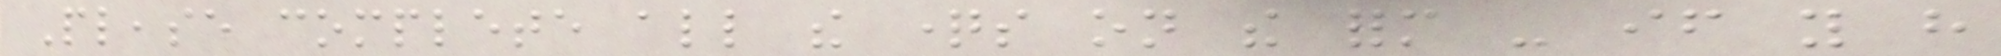Please complete all the questions on the form - if you have
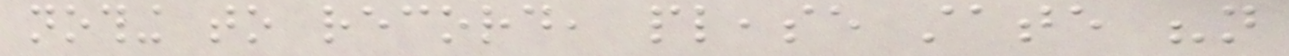nothing to record, please state "not
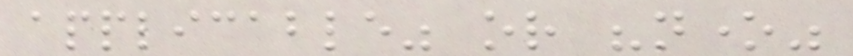applicable" or "none"
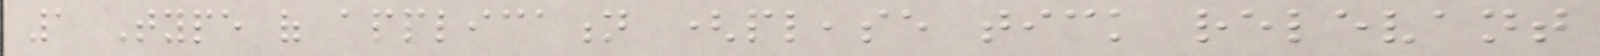1 Type of application (please tick relevant
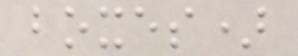boxes)
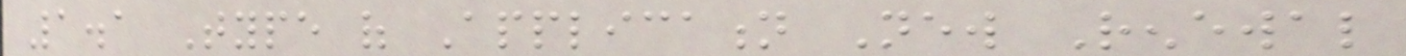1.1 Type of Application New Renewal
